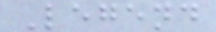Legend
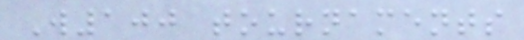W100 tournaments
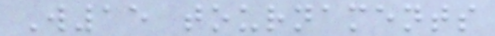W15 tournaments
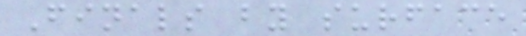Finals by surface
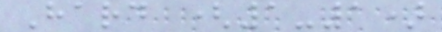Hard (1-1)
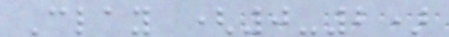Clay (0-2)
